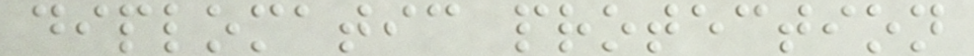diplomatic protection
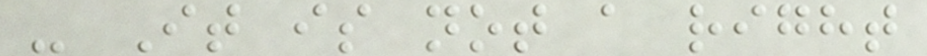- It is not a right
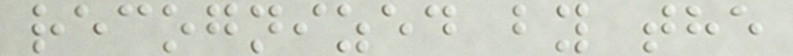recognized by the
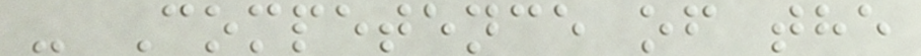- Competence of the
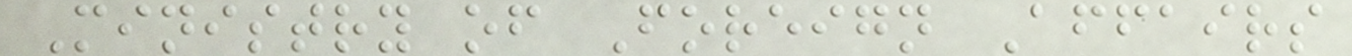Ministry of Foreign Affairs
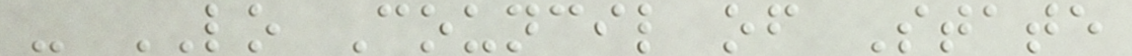- LO Council of State
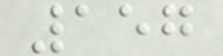157
